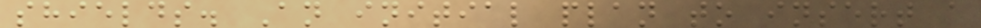shields. An initial plan to insert a
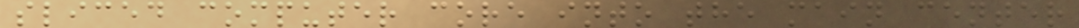sliced computer core into the main center
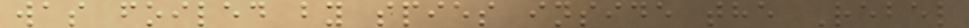was foiled by spies inside the Rebel
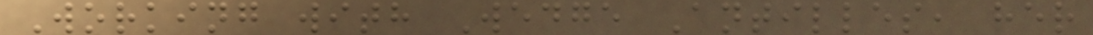Working with Wedge Antilles, her
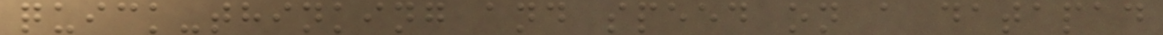quick-thinking and speed on a datapad
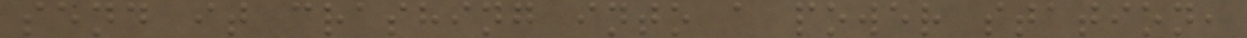send it crashing into a power station,
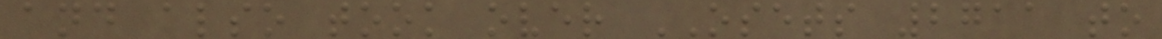and also took over OSETS 2711 to
